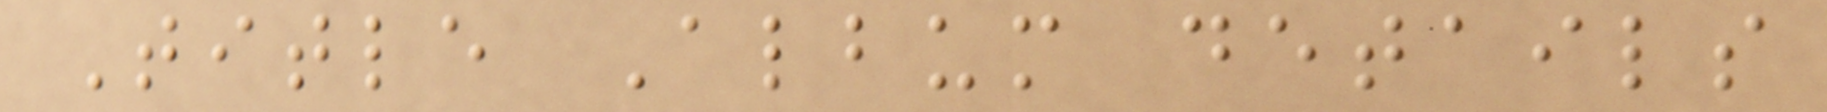Title Album details
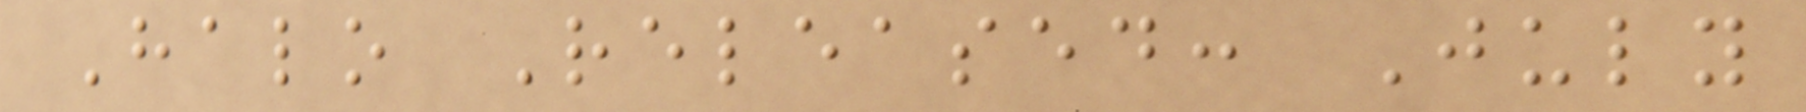Halo Released: July
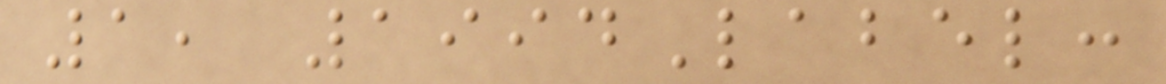1, 1994Label:
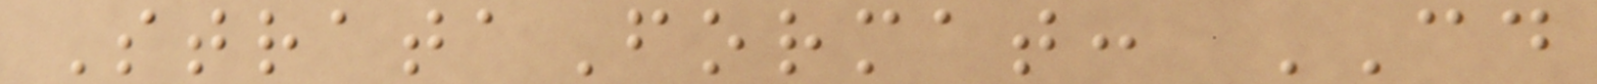StrataFormat: CD
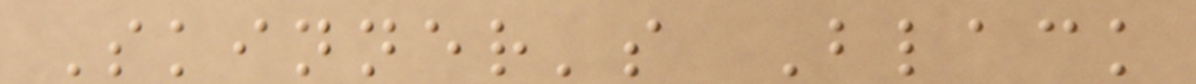Skinner's Black
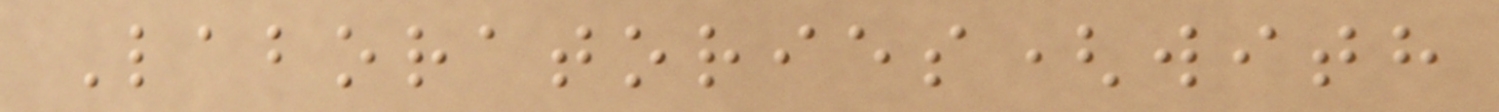Laboratories(with
